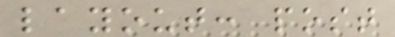layout: post
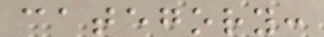category:
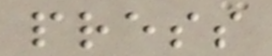press
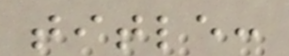title:
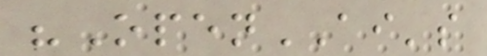"OpenAI's
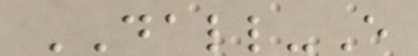DALL-E
